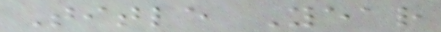Title Year
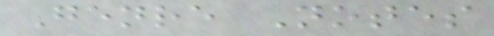Genre Notes
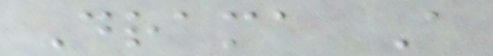Drama A
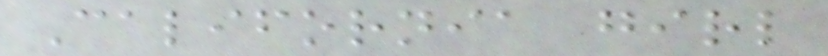California girl
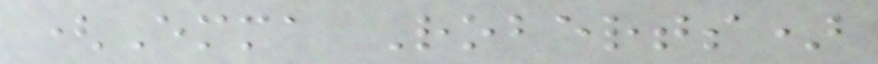(Emma Roberts)
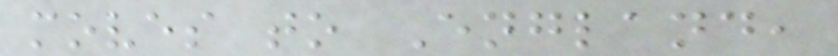moves to England,
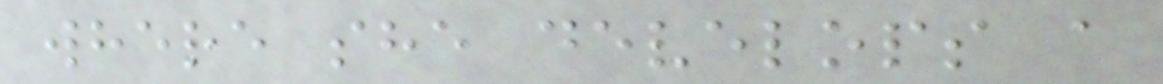where she develops a
